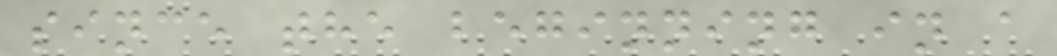since the beginning in a
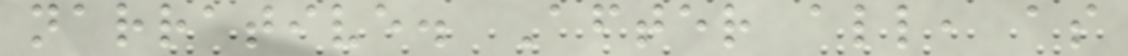narrative. After all, as
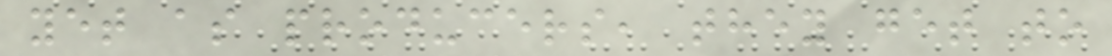yet as producers, they get to
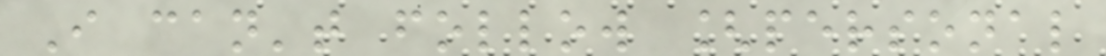I can't follow [personal
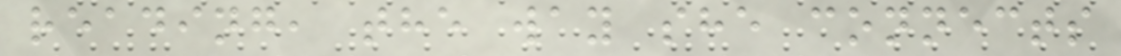reading, the way she connects
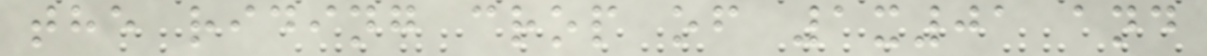the riding crop of 1x01 and
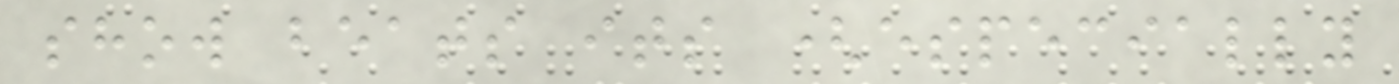show beats its (especially
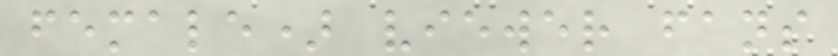female) viewer fans
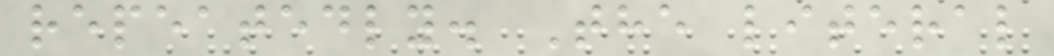repeatedly. The literal
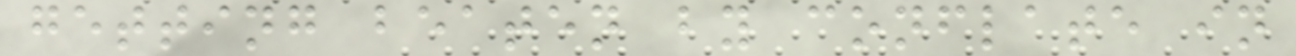getting beaten by conflate in
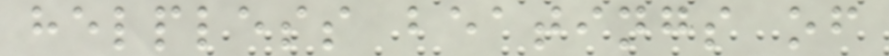helpless beatings of
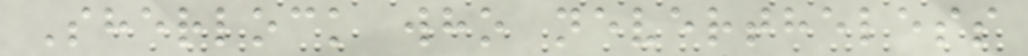Sherlock who nevertheless
